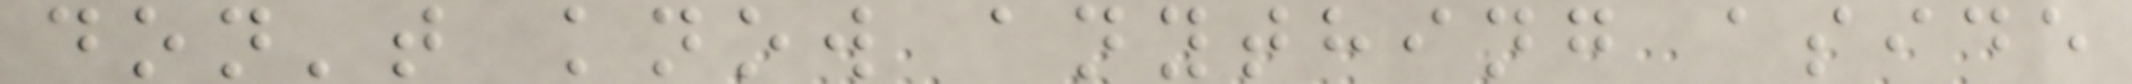don't know anything aside
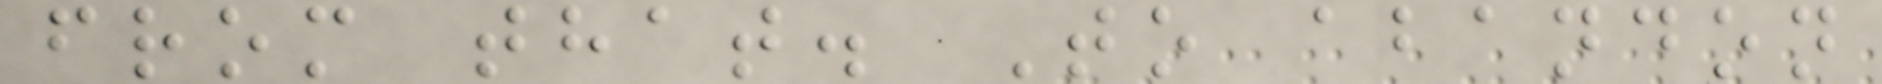from that. To abandon
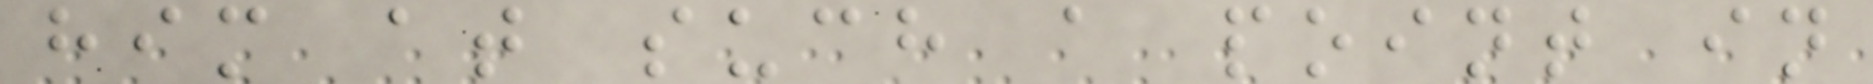him at such a point in
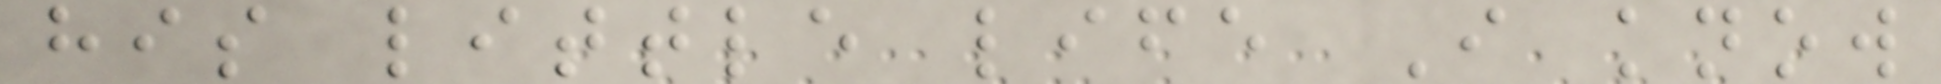his little life I know
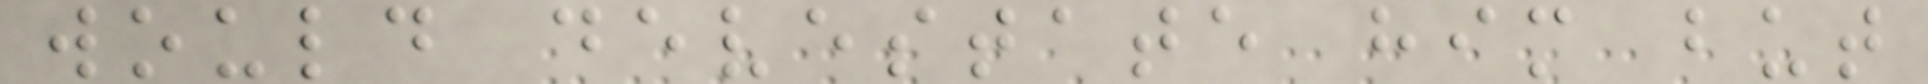would devestate him but
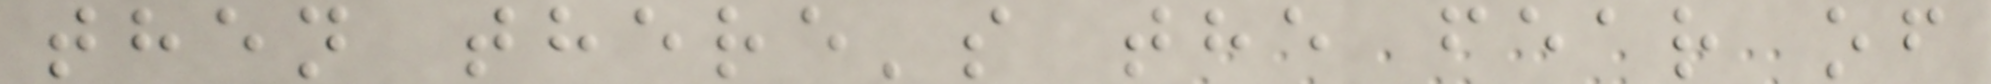then there's the fear of
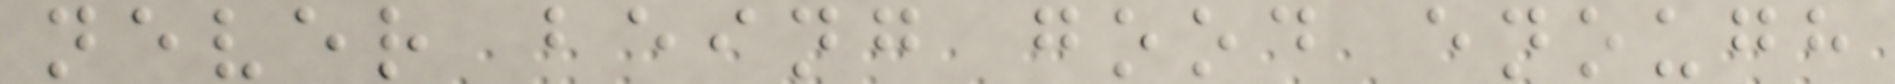never being good enough
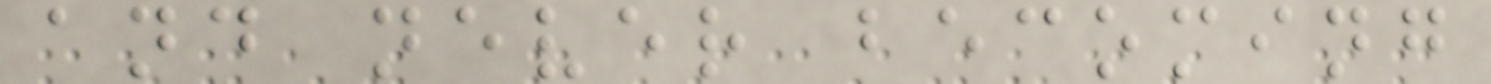and never becoming
